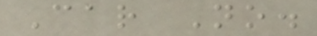Car No.
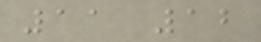11 12
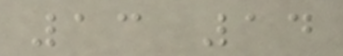13 14
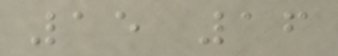15 16
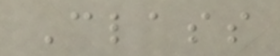Class
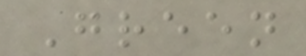Green
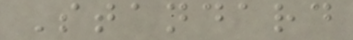Standard
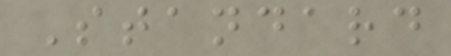Standard
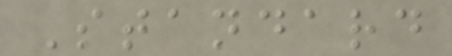Standard
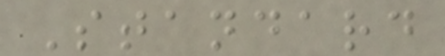Standard
